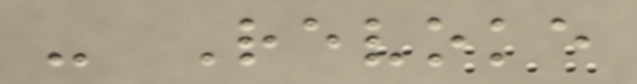- Revoke
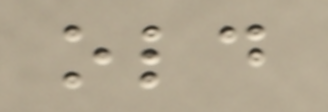old
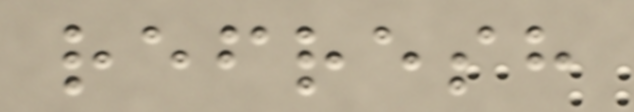refresh
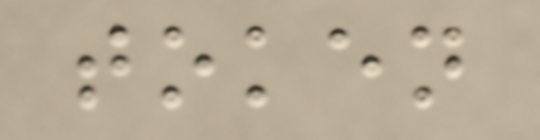token
